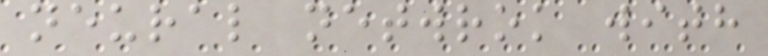neural netwrok with
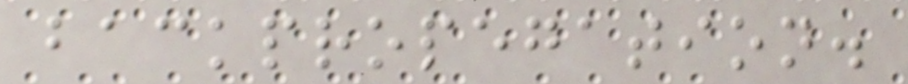backpropegation.
